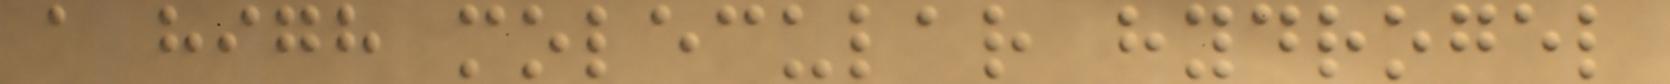a high molecular hydrogel
